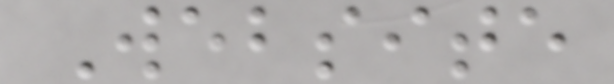Website
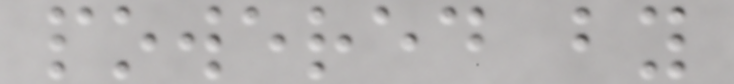powered by
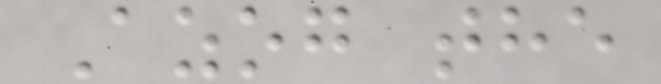Azog the
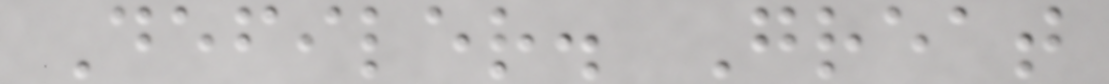Defiler. Great
